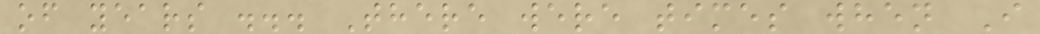of years ... There were times when I
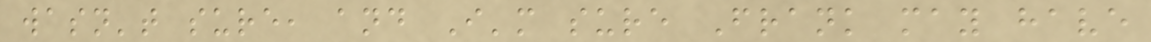wasn't sure, and I'm sure Frank may have
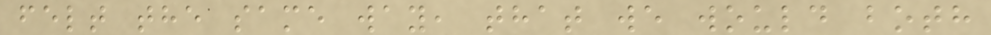felt the same way, that we would both
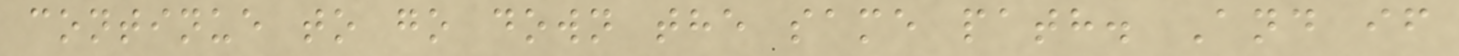continue to go down the same path. And if
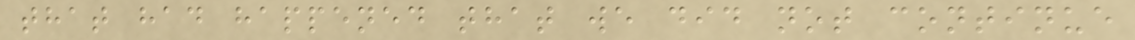that had happened that we did not continue
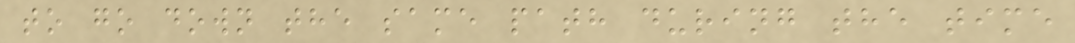to go down the same path during the time
